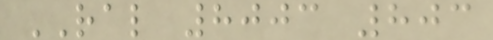RAL 8003 803
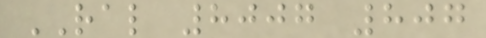RAL 8007 807
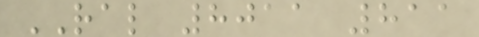RAL 8011 811
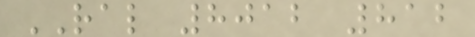RAL 8012 812
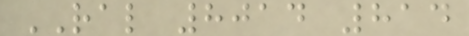RAL 8014 814
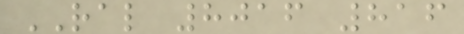RAL 8016 816
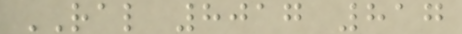RAL 8017 817
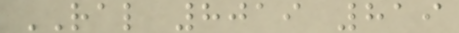RAL 8019 819
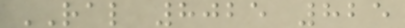RAL 8025 825
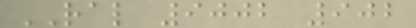RAL 9002 902
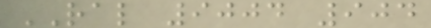RAL 9004 904
